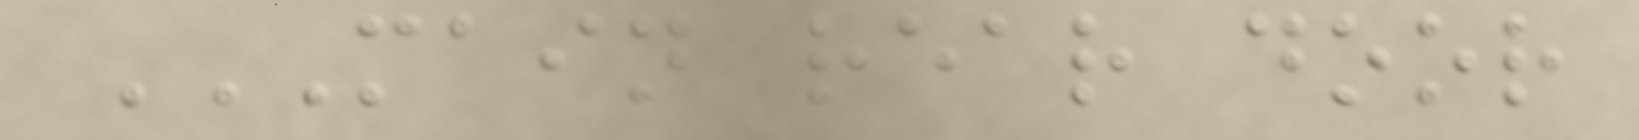MAIN REAR DOOR
